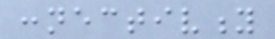connectivity
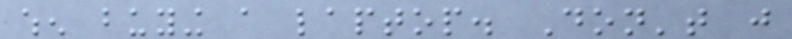when buying a laptop. Don't just
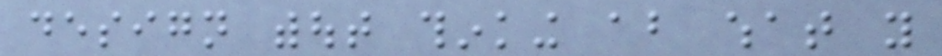design without thinking about what you
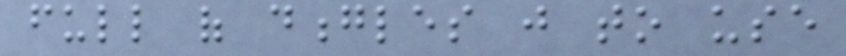full of dongles just to use
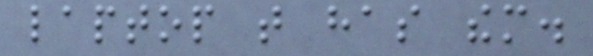laptop that has them.
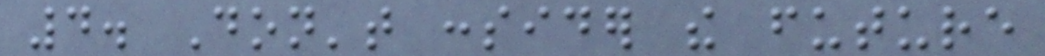4. Don't consider the future
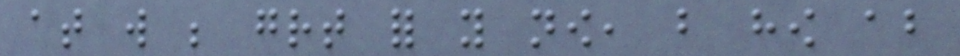at will be great for you now, but how about
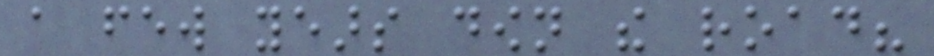a few years down the road?
